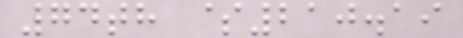74th $210.19
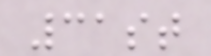31st
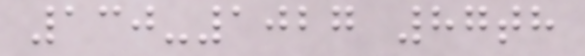130-1027 87th
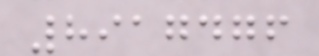8917476
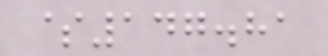$147.81
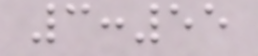3:55
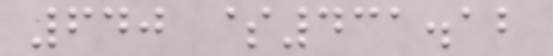640 $431.12
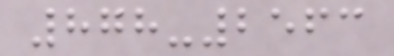878-2563
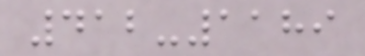412-1189
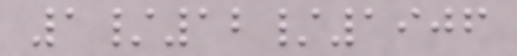1/12/1906
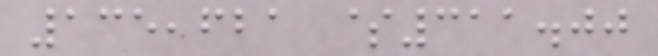135,621 $311.00
